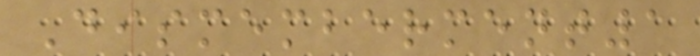Dismemberment1
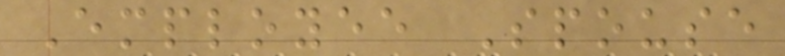Employee Spouse
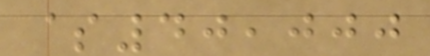$40,000
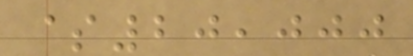$20,000
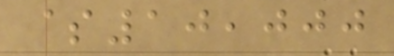$10,000
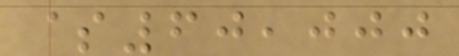$60,000
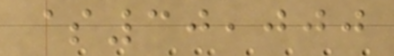$30,000
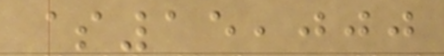$15,000
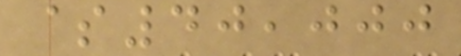$40,000
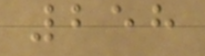258
